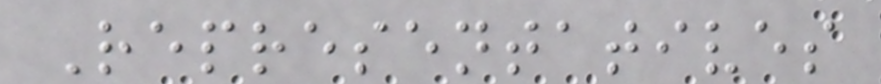Representatives
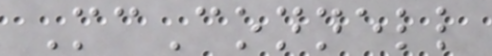McConnell
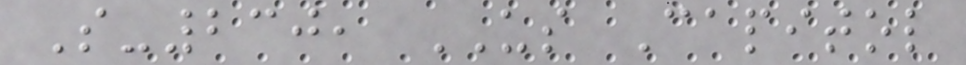S-230, US Capitol
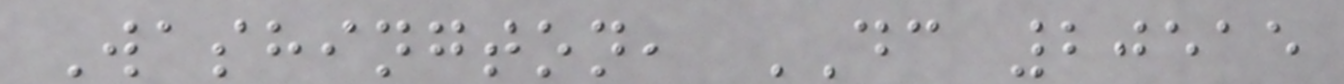Washington, DC 20515
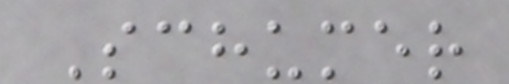Schumer
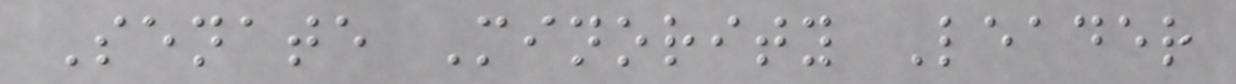Senate Minority Leader
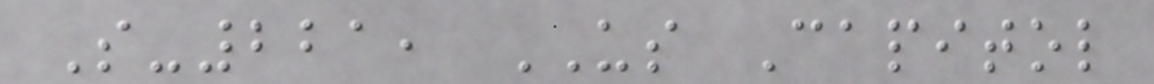S-221, US Capitol
